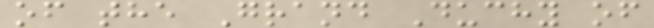of the Grand Duchy of
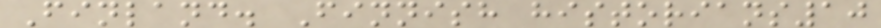Finland. Finnish historians10
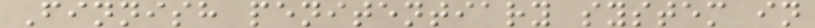Finnish penitentiary system in
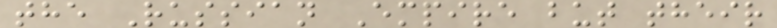the Russian Empire but their
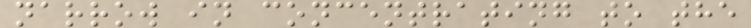narrow in concentrating to the
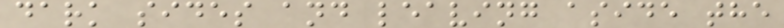dark sides and leaving aside the
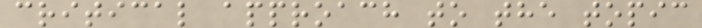critical approach to the topic
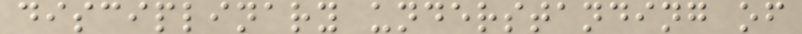disciplinary understanding of
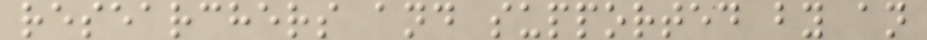researchers and supported by an
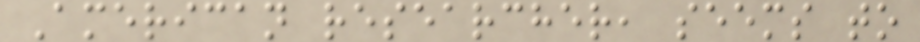American researcher, seems to
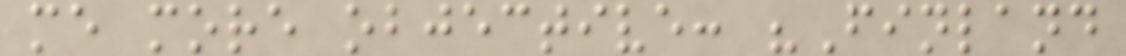me more objective: "Finland
